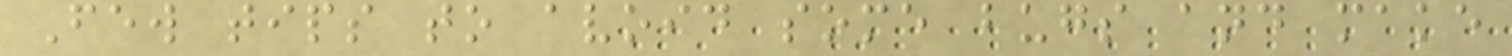Few tips to avoid some bugs and make
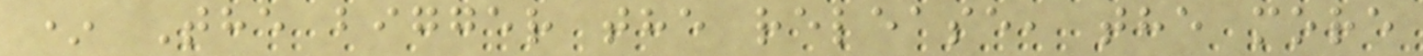* The bigger the release, the more
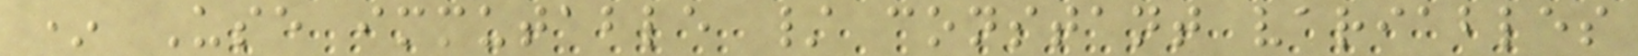* Use immutable / constant variables
